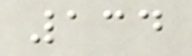134
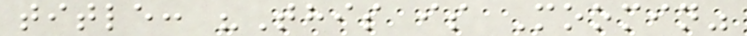title: "This is Moomin"
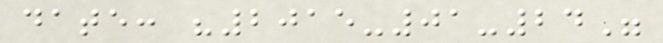date: "2015-01-24"
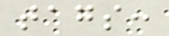tags:
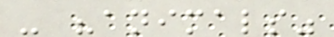- "animals"
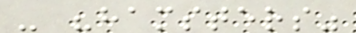- "hamsters"
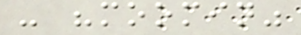- "moomin"
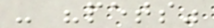- "pets"
